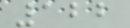122
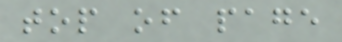top of page
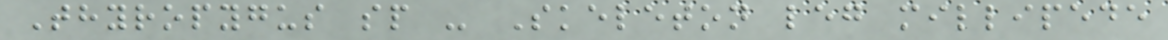Thyropygus sp - Skeleton leg millipede
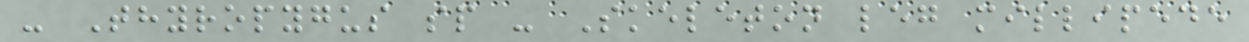- Thyropygus sp - Skeleton leg millipede
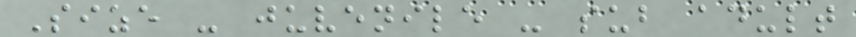Size - juvenile - sub adult
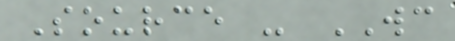Source - WC
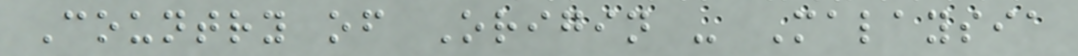Country of Origin - Malaysia
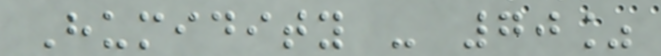Humidity - 70%
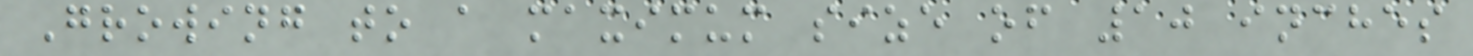Growing to a maximum size of 10 inches
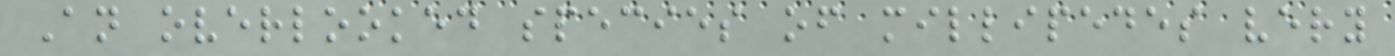An overlooked species of millipedes very
